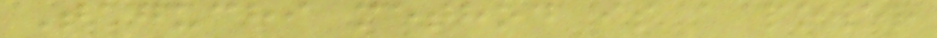Taguchi method is a power
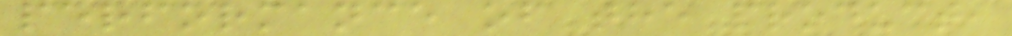performance of the product,
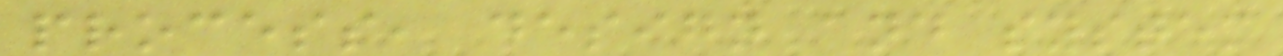process, design and system
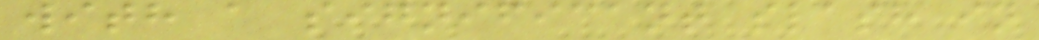with a significant slash in
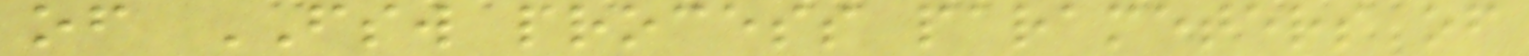of FSW process parameters of
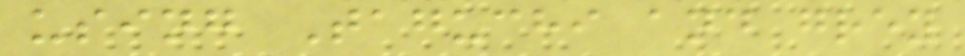using Taguchi and grey
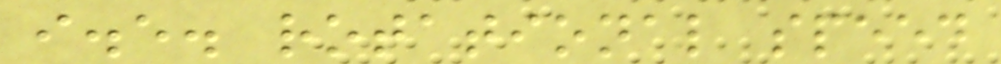i.e. rotational speed
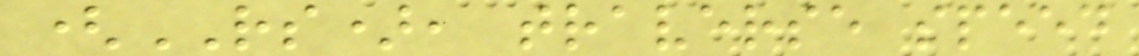(RS), traverse speed
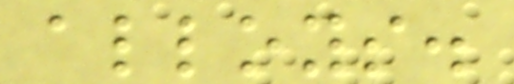alloys.
